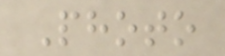Photo
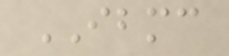IBMC
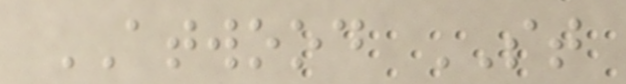ATWOOD ST
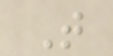T
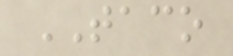TACO
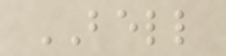BELL
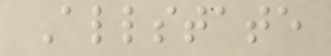Allstate
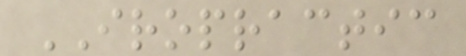IROPRACTIC
